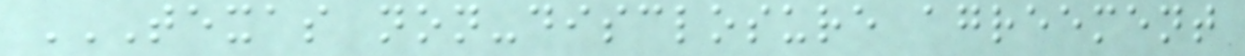TEXAS NON-DISCLOSURE AGREEMENT
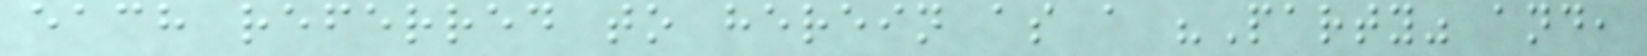each referred to herein as a "Party" and,
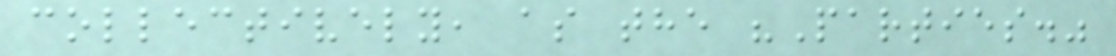collectively, as the "Parties."
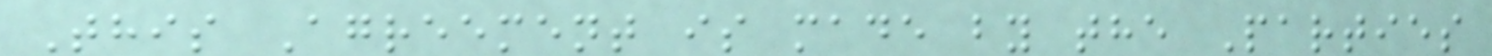This Agreement is made by the Parties
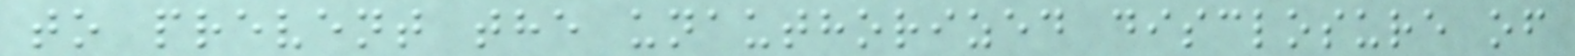to prevent the unauthorized disclosure of
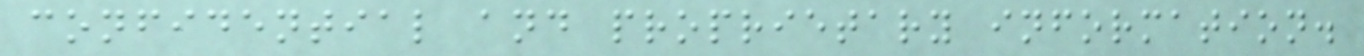confidential and proprietary information.
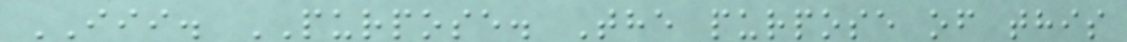III. PURPOSE. The purpose of this
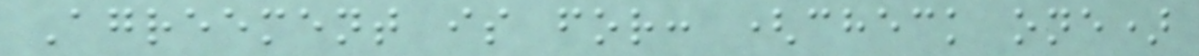Agreement is for: (check one)
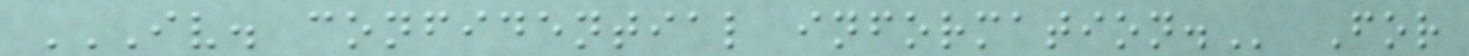IV. CONFIDENTIAL INFORMATION. For
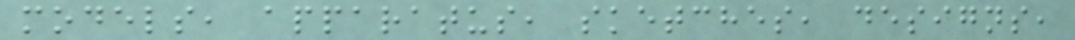models, apparatus, sketches, designs,
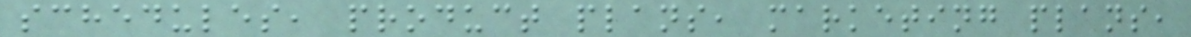schedules, product plans, marketing plans,
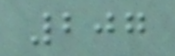207
